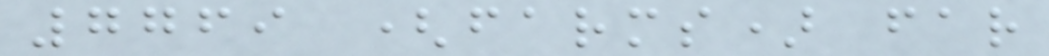7769 (farms) far
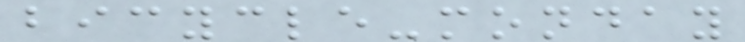bicycle-monday
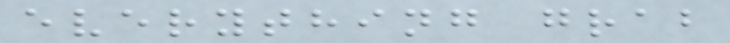everything grab
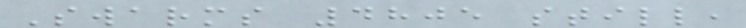Swarms 4805 still,
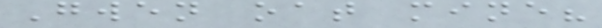Gwen oat mine?
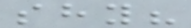shy?
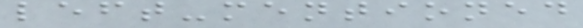left-mentioned
